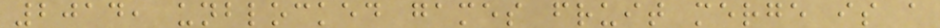2014, unblocked games fruit merge is a
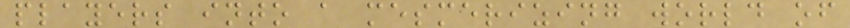players into a mesmerizing world of
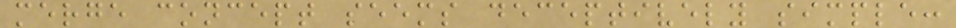merge concept seems deceptively simple:
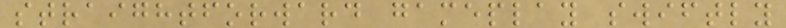straightforward gameplay swiftly
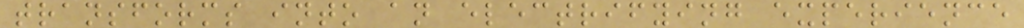transforms into an electrifying experience
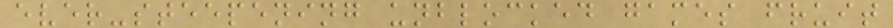ever-steepening unblocked games fruit
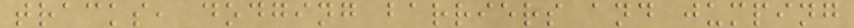tracks, dodging barriers and jumping
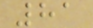81
